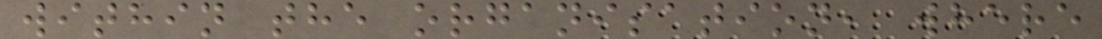within the organisation, where
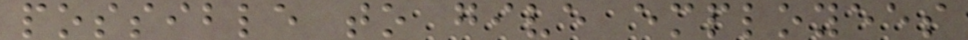possible to give employees
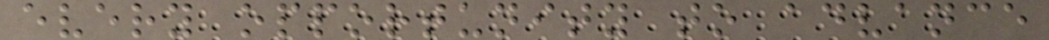every opportunity to advance
